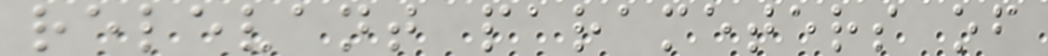relevant parameters of
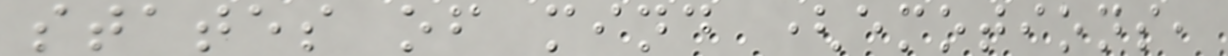states of mind (emotions,
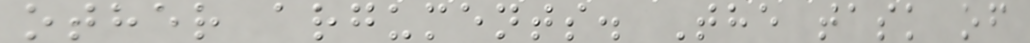other arguments. The task of
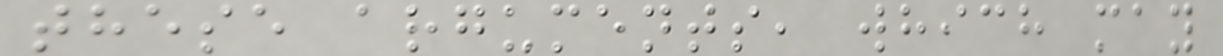these arguments, which may
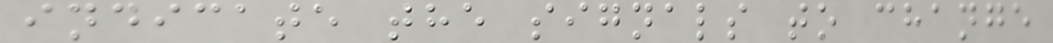indicate the signals to change
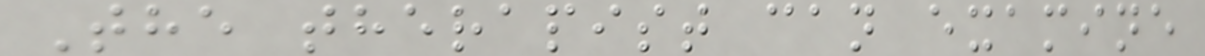The therapist can examine
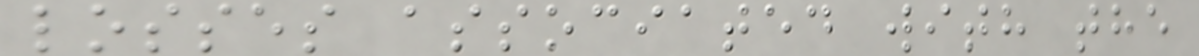losses associated with the
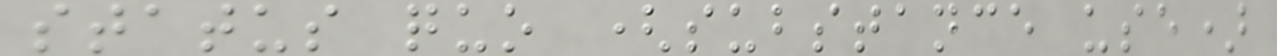status quo (substance use)
